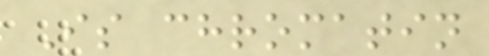Is chromatin
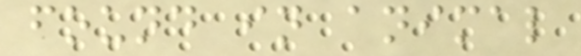found in animal
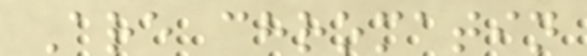Are chromatin
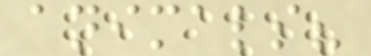animals?
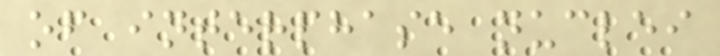of interphase nuclei
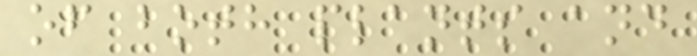of both plants and
